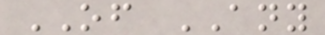OF ANY
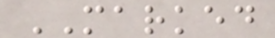MARKED
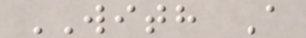WITH A
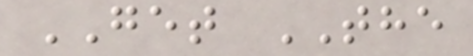GET THE
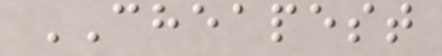CHEAPEST
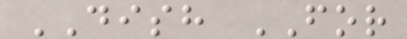DISH FOR
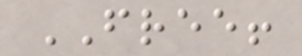FREE!
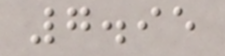7.95
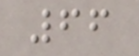66
